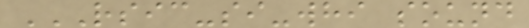RSIC-SI-WHI SOUND
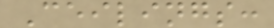Ceilings:
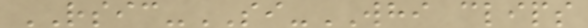RSIC-SI-WHI clips
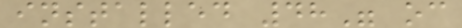installed 48" oc
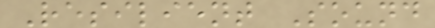Resilient Sound
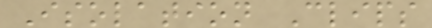Isolation Clips
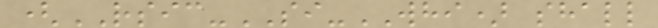(RSIC-SI-WHI) shall
